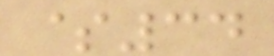$34
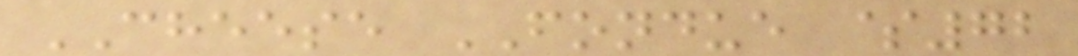CHEESE FONDUE $72
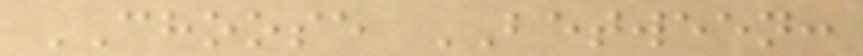CHOOSE BETWEEN:
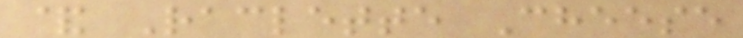& Raclette Cheese
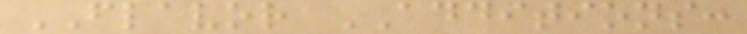FLAVOR ADDITIONS:
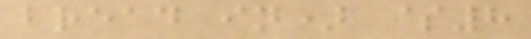bread in) $8
